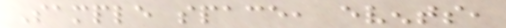Sample space, events,
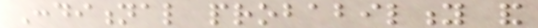Conditional probability and
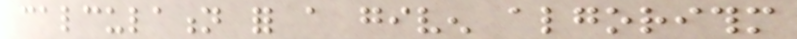calculation for a given algorithm
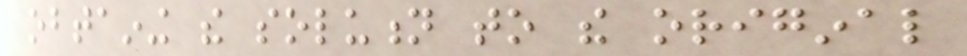obtaining the solution to the original
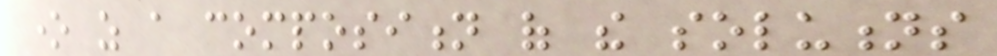one as a composition of the solutions
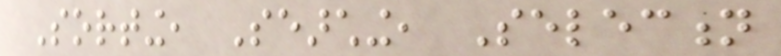Sorting, Searching, Selection
